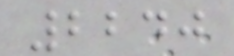2240
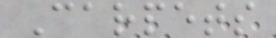Carpets
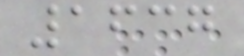1637
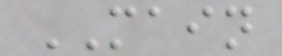MAIN
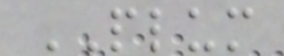PLUM
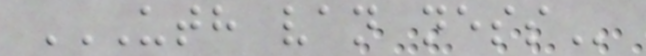UTH VAN NESS
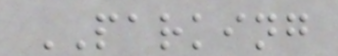PARKING
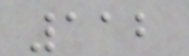112
